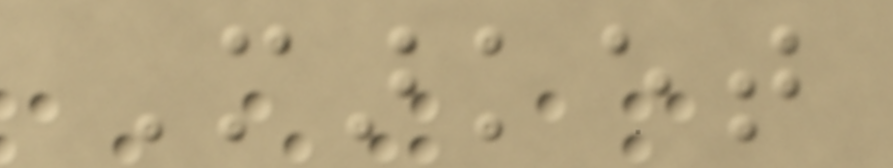Market
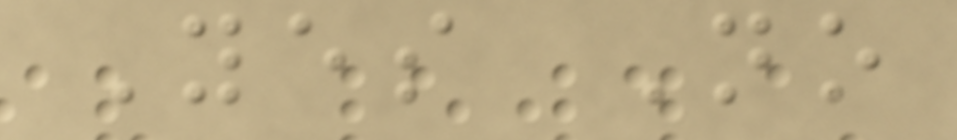Yes No
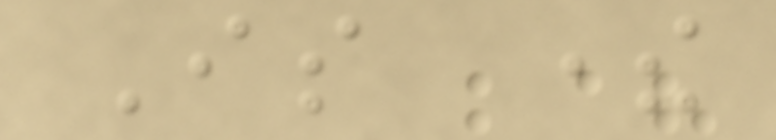Is there
